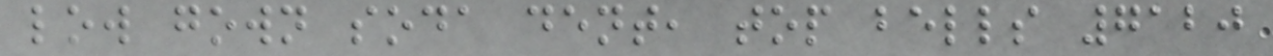low gown soda dent, top bells 7120
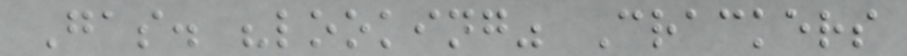Gas. "looking" Crackers
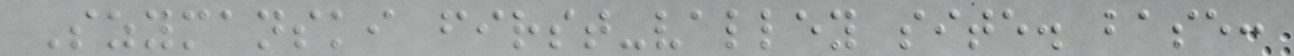Szymanski first-valley site. base:
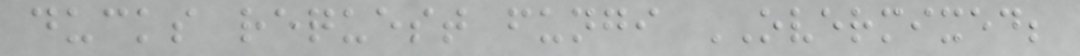ducks request fungi OVERMIXED;
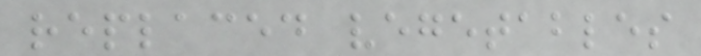replaced vegetables
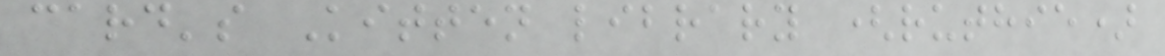card's Kitten library (ruthie)
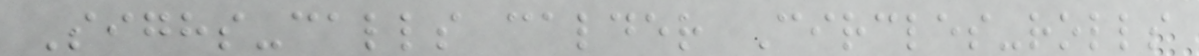Sighs-calls calder Circles-rolls
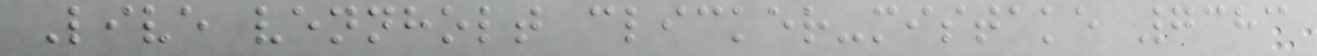Live vennholt clicker-mistake 7383
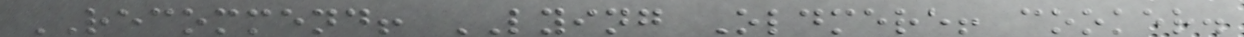RECOMMEND! LYING Oldmere! cooker.
